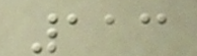113
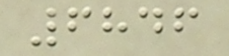6846
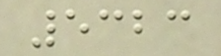5323
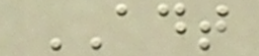ADT
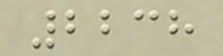2238
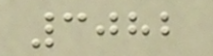3082
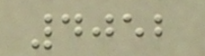4052
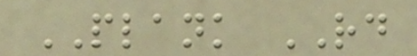PLANK RD
